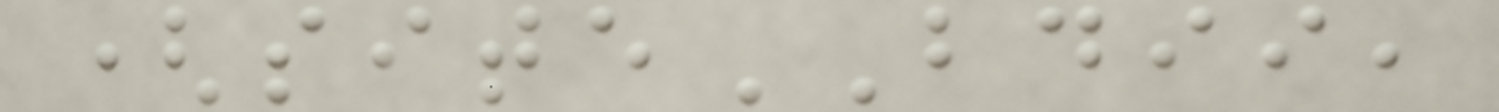(siteBDII,
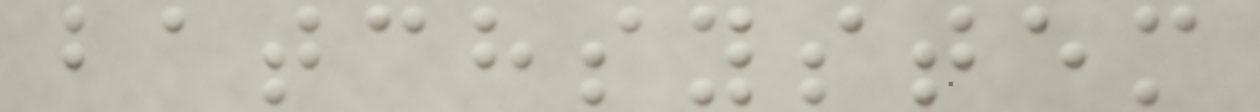batchsystem
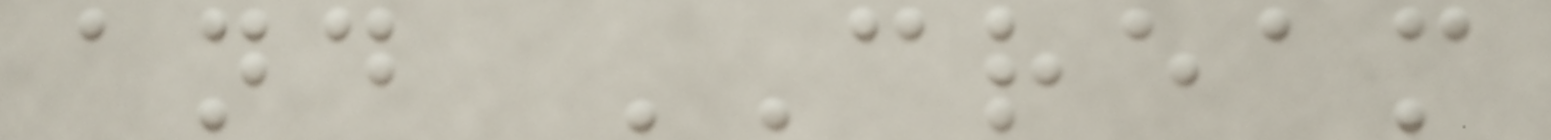and CREAM
